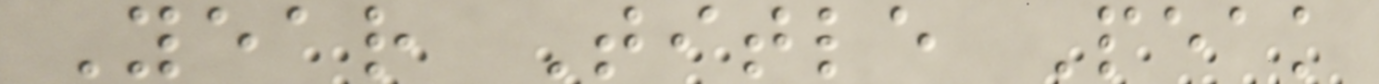Year Title Peak
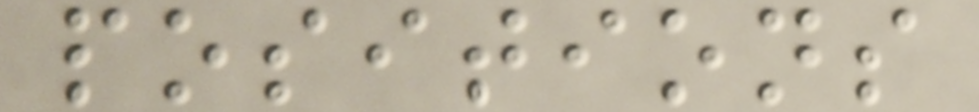positions
